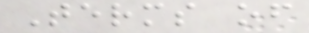Terms of
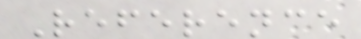Reference
